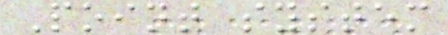Point system
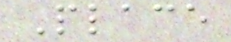Place
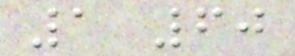1 60
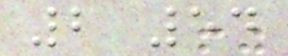2 54
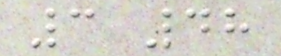3 48
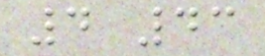4 43
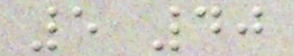5 40
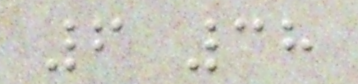6 38
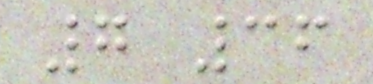7 36
